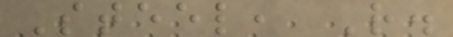Steel, R.
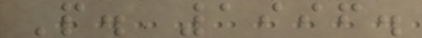P. 1996.
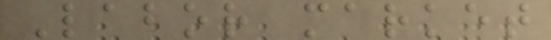Labor market
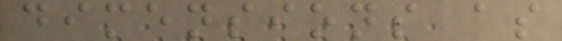dimensions as
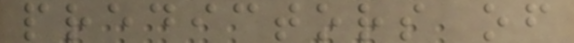predictors of
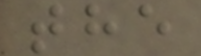the
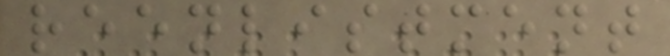reenlistment
